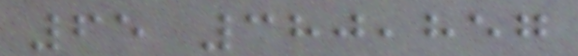65 380,857
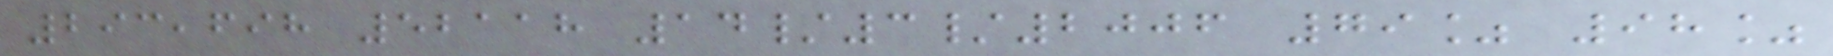293,698 52118 14/3/2006 79% 98%
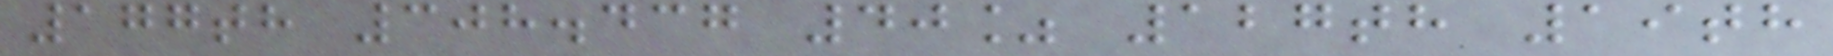177th 308.437 40% 127th 19th
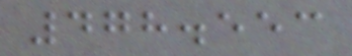478.553
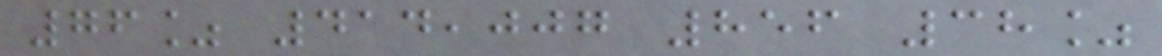76% 414,007 856 38%
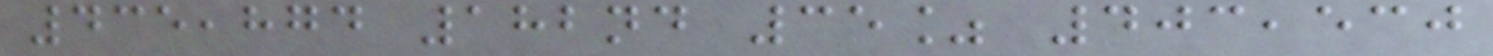435,874 182nd 35% 403,530
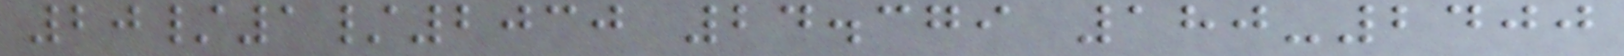20/1/2030 24.379 180-2400
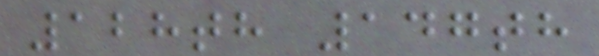128th 147th
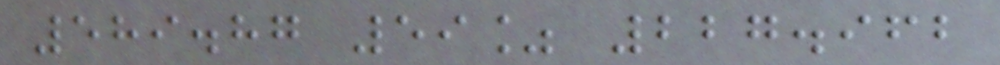589.87 59% 227.962
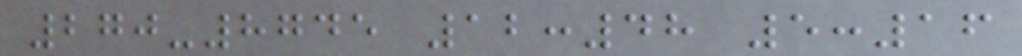270-8745 12:48 5:16
